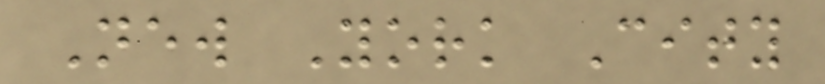New York City
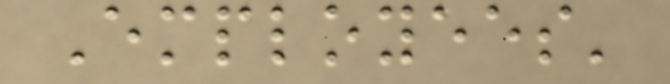Employees'
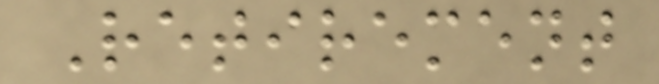Retirement
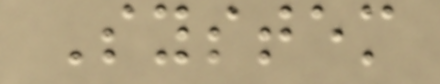System
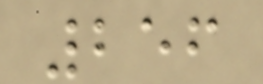256
